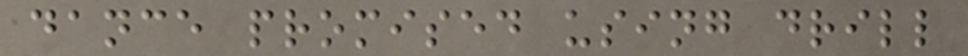dance promised using drill
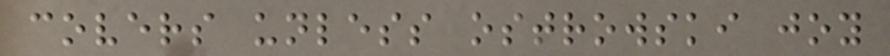covers unless ostrowski joy
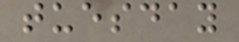tuesday
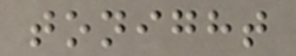tonight
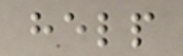help
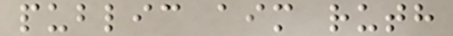public aim ruth
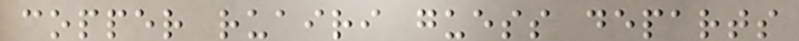copper ruairi guess departs
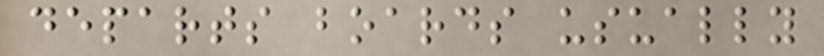departs boards usually
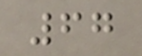67
